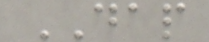DAP
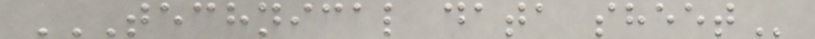TECHNICAL DATA SHEET
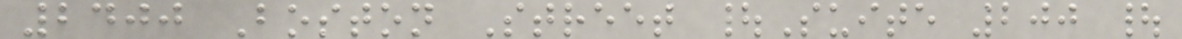2400 Boston Street |Suite 200 |
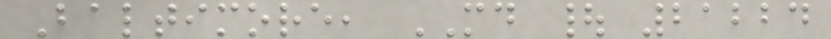Baltimore, MD | 21224
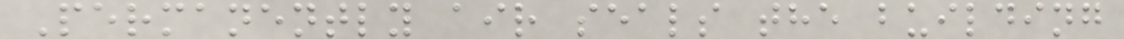Permanently air seals the building
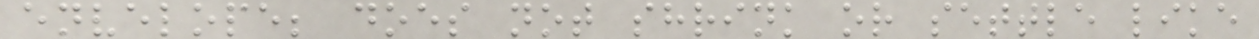envelope; does not shrink or settle like
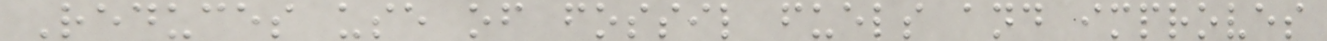Reduces use of fossil fuels and improves
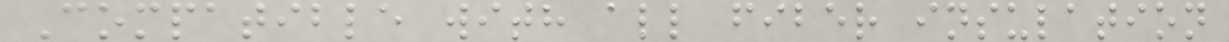Compatible with all fiber insulation
